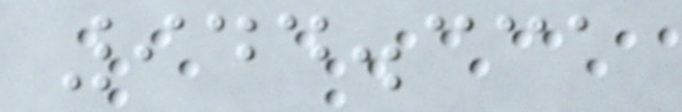944.331
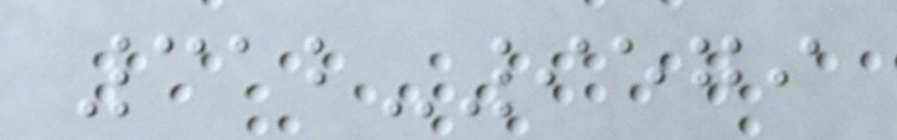312-9579
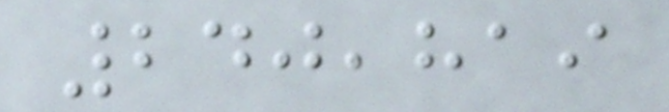240,819
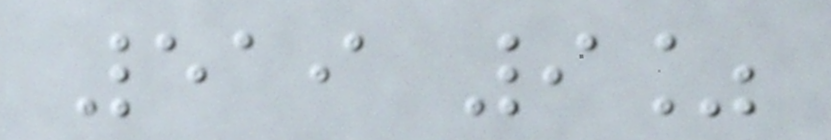519 9%
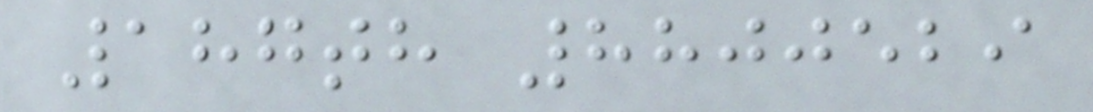187th 8800529
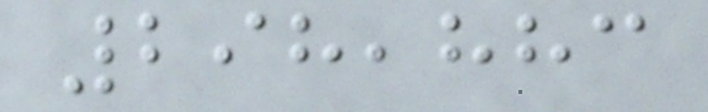298,883
